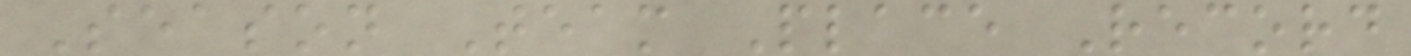Season Team Place Record
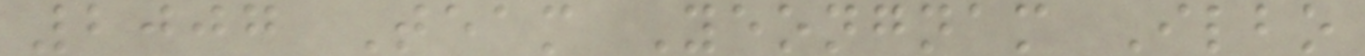2007 Team Yeongnam Ilbo
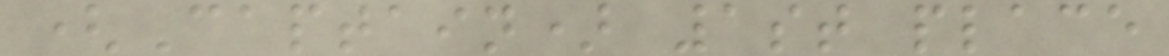(Captain) 1st place
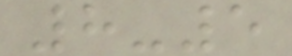8-5
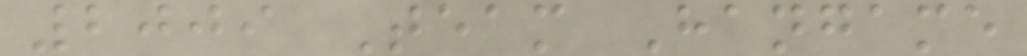2009 Team Hangame
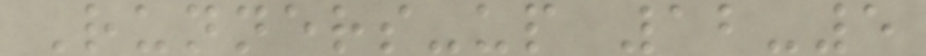Runners-up 12-5
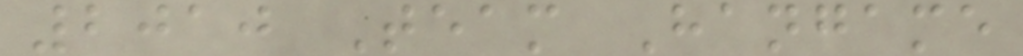2010 Team Hangame
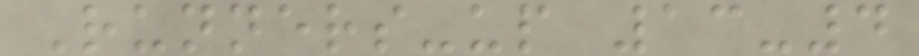Runners-up 13-4
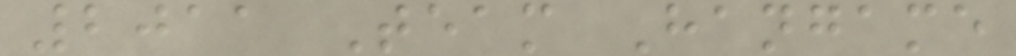2011 Team Hangame
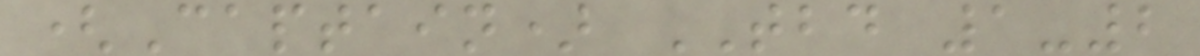(Captain) TBD 1-2
